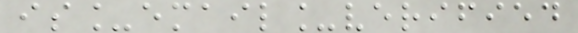is_email_verified
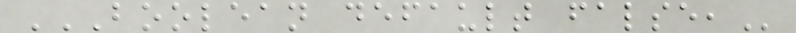BOOLEAN DEFAULT FALSE,
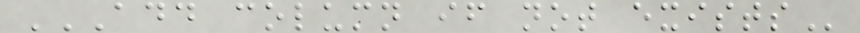ADD COLUMN IF NOT EXISTS
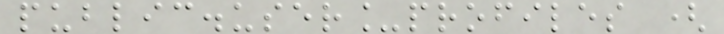public.user_profiles (
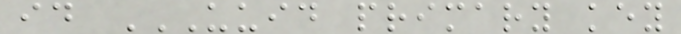id UUID PRIMARY KEY
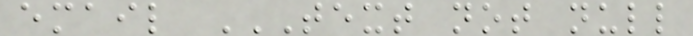email TEXT NOT NULL
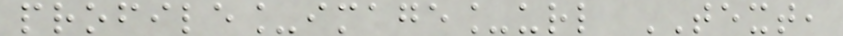profile_image_url TEXT,
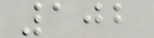102
